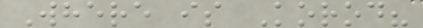Where is Korod?
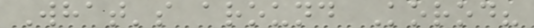What's around Korod?
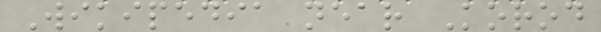Wikipedia near Korod
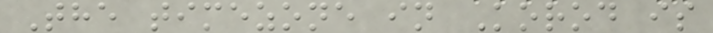The timezone in Korod is
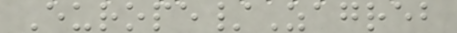Europe/Zagreb
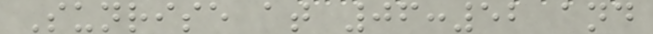Sunrise at 06:52 and
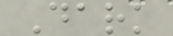Dark
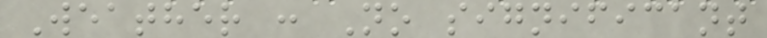Weather : No significant
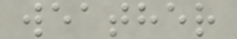weather
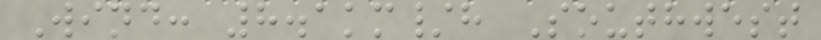Wind: 8.1km/h Southwest
